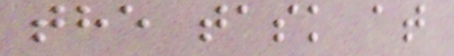the task at
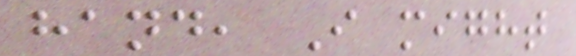hand, I might
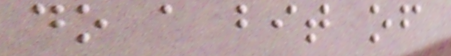do a bit of
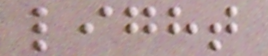light
